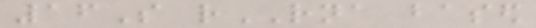16S rRNA based
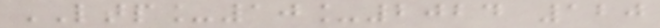LTP_10_2024 120
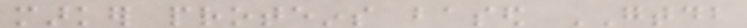marker proteins based GTDB
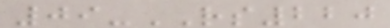09-RS220
